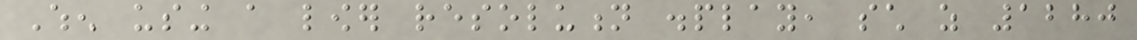When using a lower resolution display, such as 1280
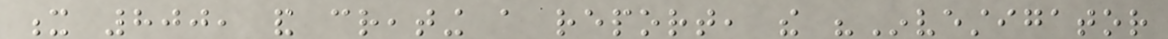x 800, and creating a report, the "Investigator
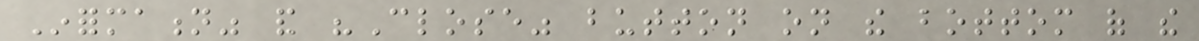Information" and "Close" button on the bottom of the
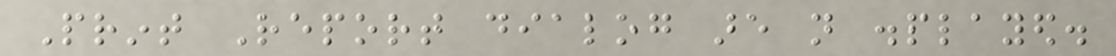Print Report dialog are not displayed.
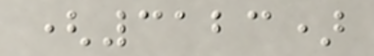(3123)
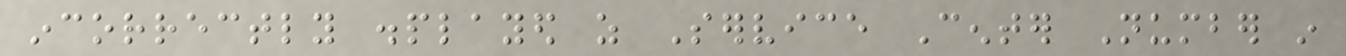incorrectly displayed as Service Center Number in
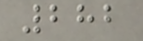282
